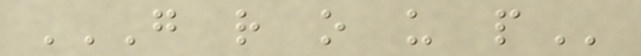G R O U P
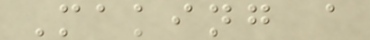Making a
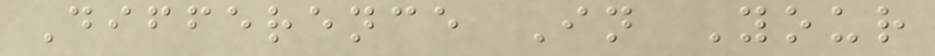Difference In Your
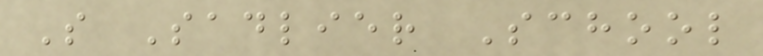S Sadlier School
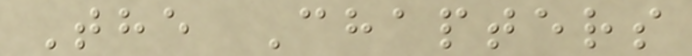The Chapters
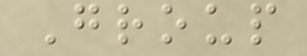Group
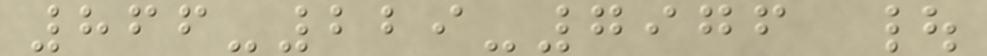866-229-7976 |
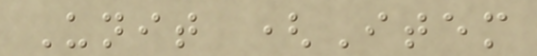Unit (Item
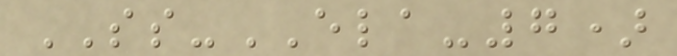SS-ELA-7)
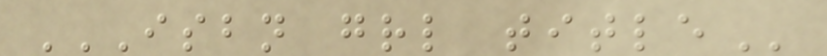ISBN GRL TITLE
